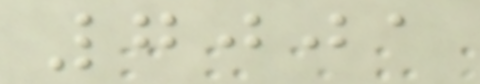7001
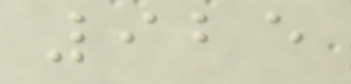925
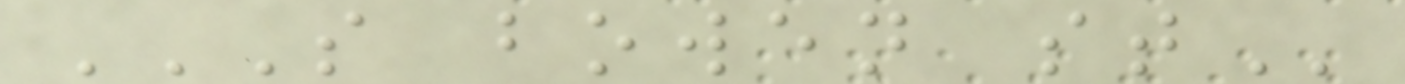S BOWEN ST
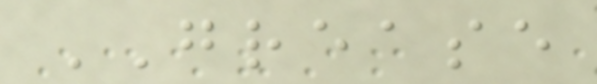GREASE
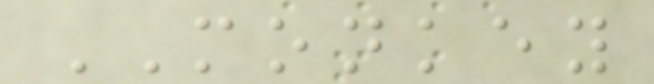MONKEY
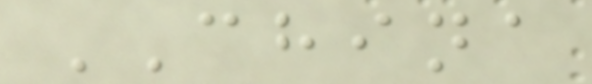CHINA
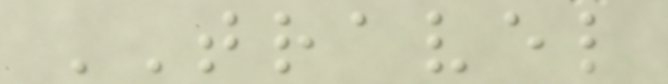TRAVEL
